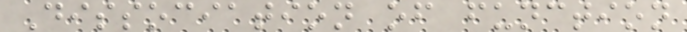Dissociation of function
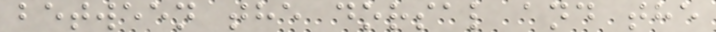between the dorsal and the
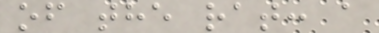of the rat: a
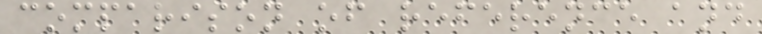comparison of reference and
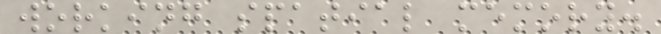working spatial memory.
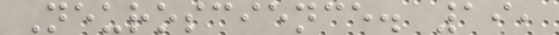Neuroscience. 19,
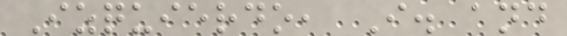Izquierdo, I. and
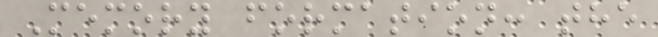Memory formation: the
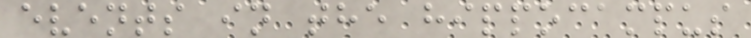events in the hippocampus
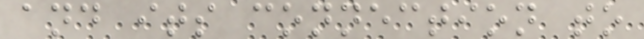and its connection to
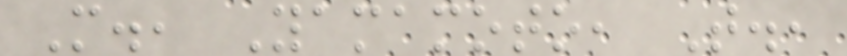M., Yamamoto, T.,
